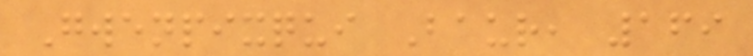Gwenpixqui Baur, 169
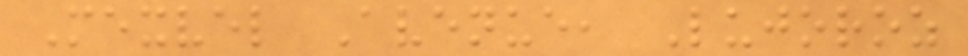Mexvel Avenue, Lujoroz
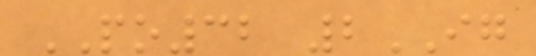PO32 2IG
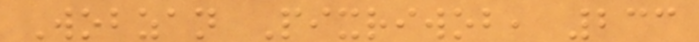Wobzan Pixriwob, 233
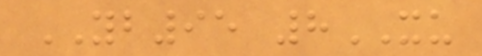YB95 8XU
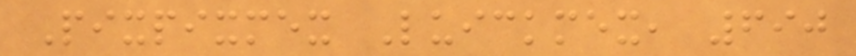Pixpixmex Luickmex, 690
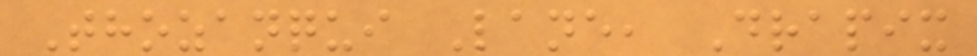Thozanqui Lane, Drapix
